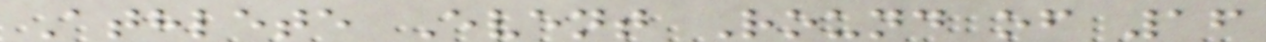Athlete Event Round of 16
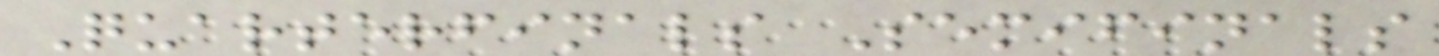Quarterfinals Semifinals
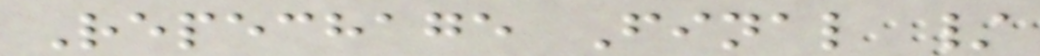Repechage Final /
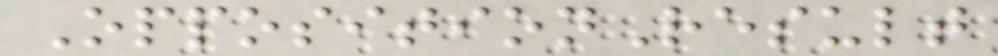OppositionResult
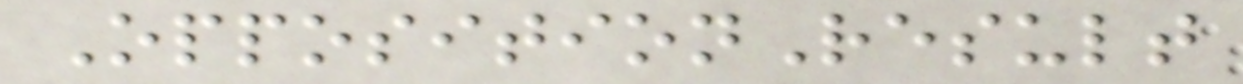OppositionResult
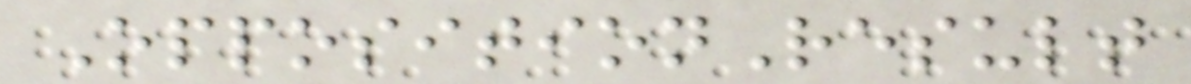OppositionResult
